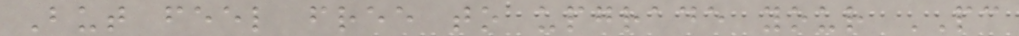But feel free to upgrade your PC
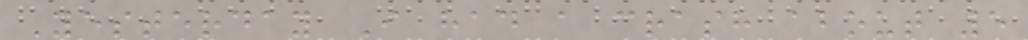Yesterday I had a crash about 5
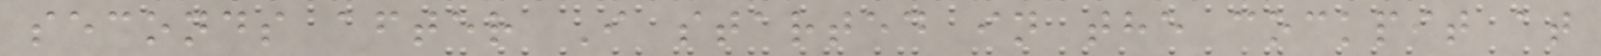seconds after I started in the cockpit at
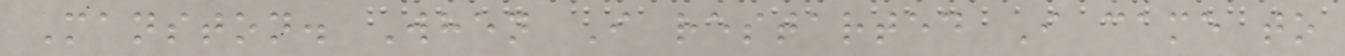Manston. When I restarted I came to
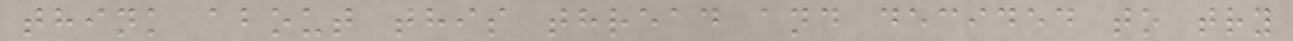think about this thread and decided to try
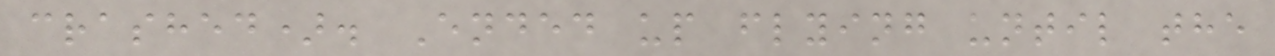crashed). Ended up flying until the
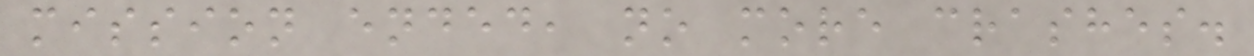mission ended, no more crashes.
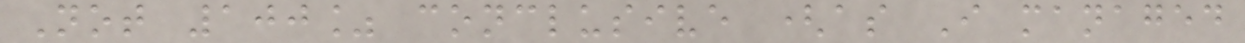Not 100% conclusive (as I managed
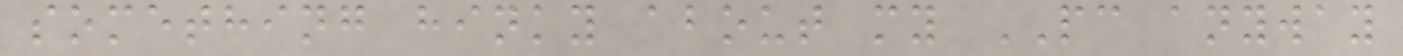something hinky about my PC anyway
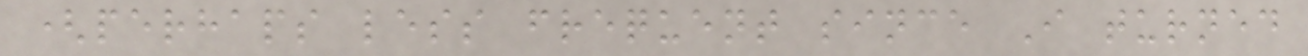(perhaps less frequent since I turned
